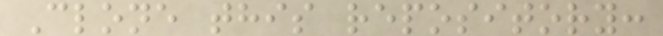Clone this repository:
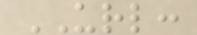URL:
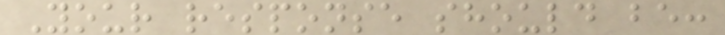Your response should be:
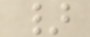}
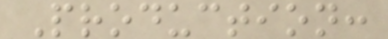Production:
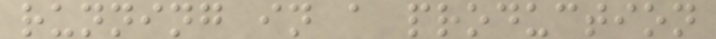running in a production
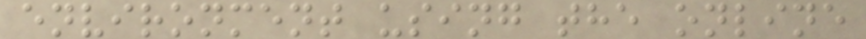environment using the online
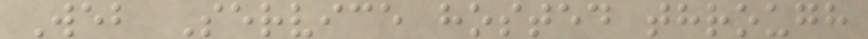Web Service hosted through
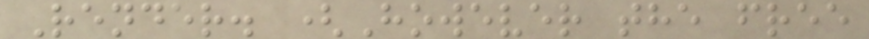Render. (However the free
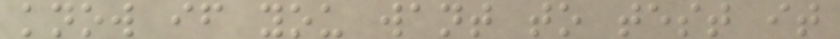know if you want to test it
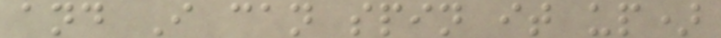and I can spin it up)
